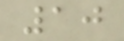10
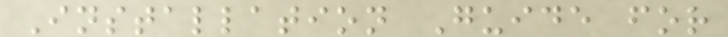Installation Guide for
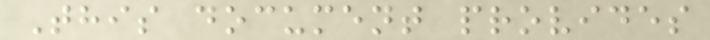This document provides
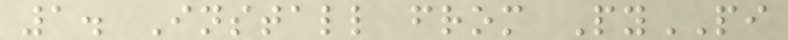1. Install from PyPI
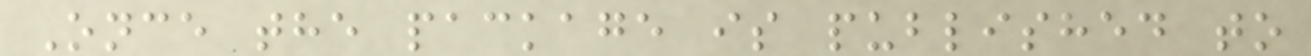Once the package is published to
